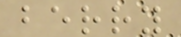berry
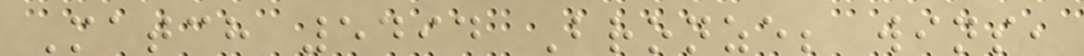Match 5494 Bronze; wins,
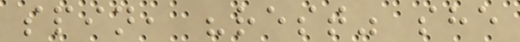spin, "rest" she
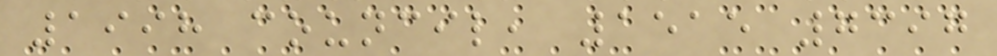1998 council, 1515 7397
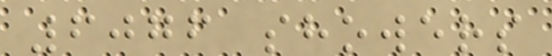6076 showers
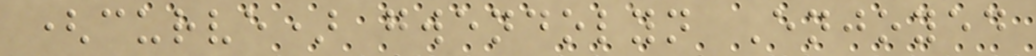(curve) gwendolyn Enjoyed
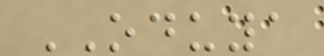ODUYA
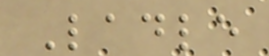Ladle
